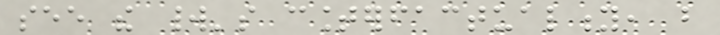see the world's counterfactuality, but
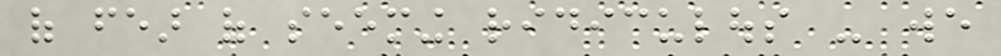of fear of seeming ridiculous - we
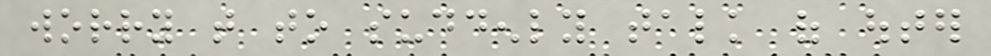worry that to suddenly talk of outer
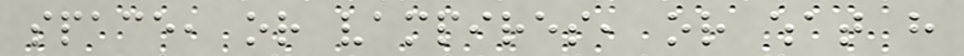space, or vampires, or what have
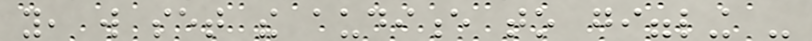you, will set the audience to giggling -
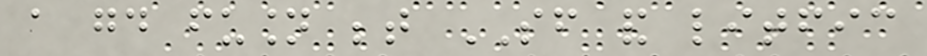a good fusion between SF and litfic
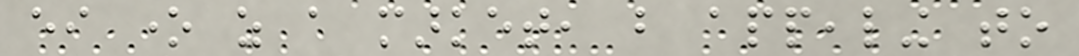either one as a market, but appealing to
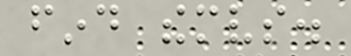find themselves.
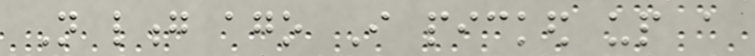Not long ago I picked up a
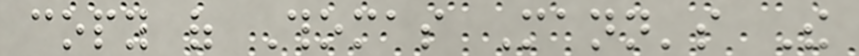copy of Thomas Mann's The
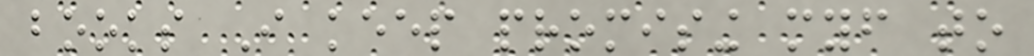books I keep promising myself to
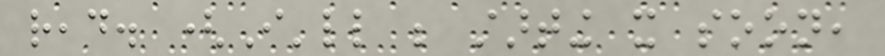read. (I'll be starting it soon,
